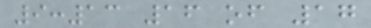9:13 16 of 17
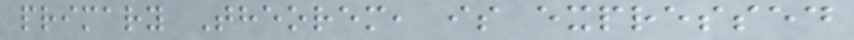primary Theorem, is expressed
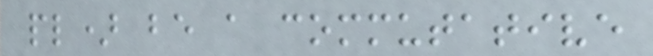pl) be a commutative
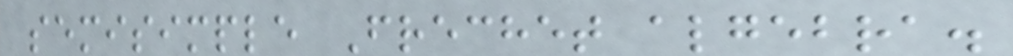semisimple Frechet algebra.
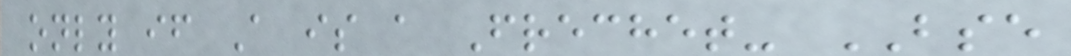only if A is a Frechet- BSE
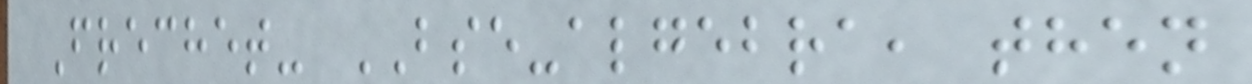Frechet- BSE-algebra, then
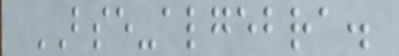BSE-algebra.
